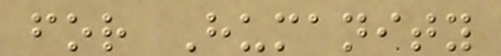for Humanity
